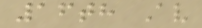16th Av
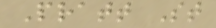Pratt St
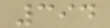394
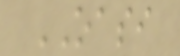OASI
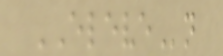ELEVEn
